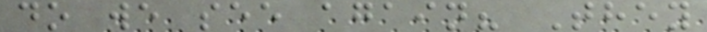do we see again? They
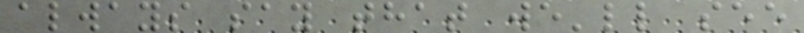always say that we'll see
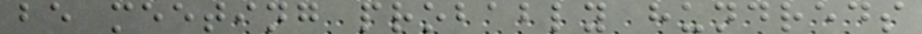be meeting probably hundreds
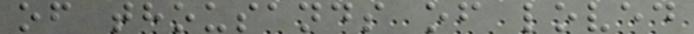of thousands of loved
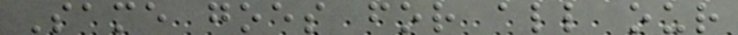Same goes for all our
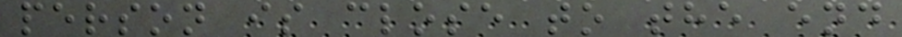person is close to the end
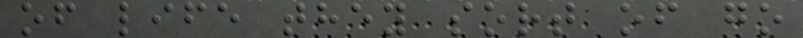of life they sort of go
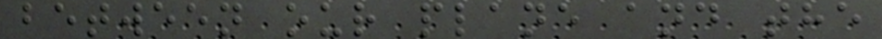between our plane and the
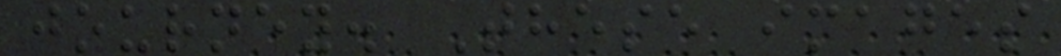journey. These images
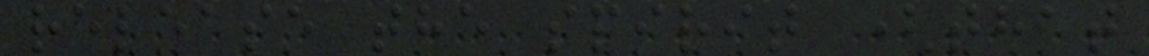release the spirit (that
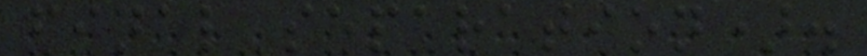final separation).
